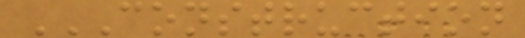CONSTRUCTION
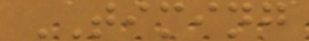TIMING
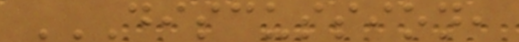DISCUSSION,
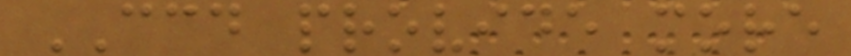CCD provide more
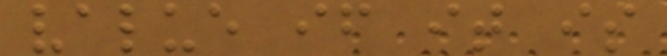value if it is
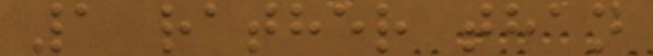1 rather than
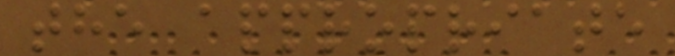the appropriate
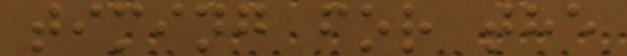timing for the
